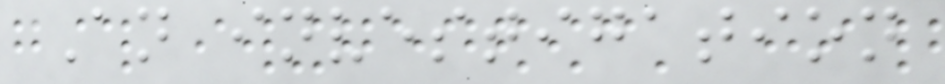An investigation
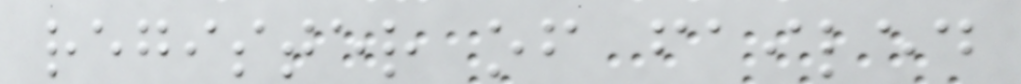register of failed
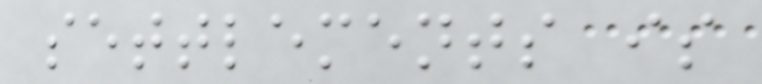settlements is
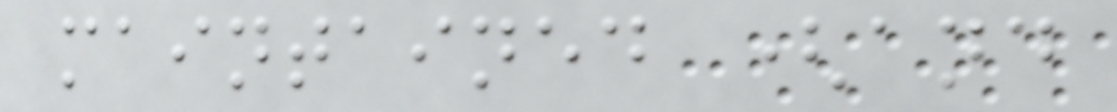maintained (and
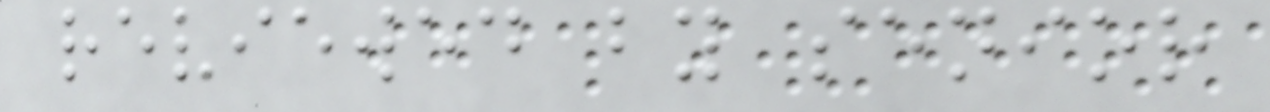reviewed by senior
